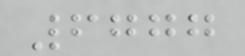6777
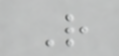R
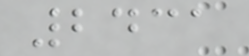2431
